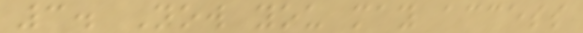3. Now you may access
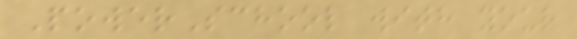PowerSchool with your
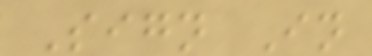Sign In
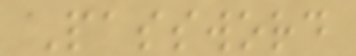Password
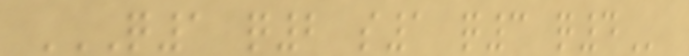Q1 Q2 S1 Q3 Q4
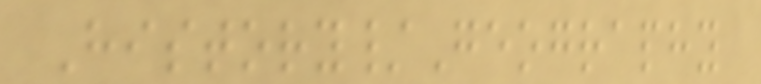History/Geography
